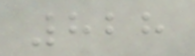828
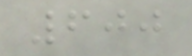600
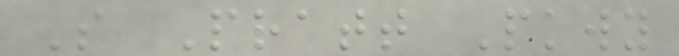S Pratt Pkwy
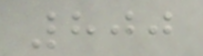800
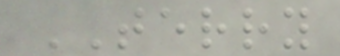TERRY
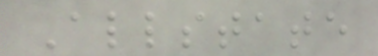Allstate
